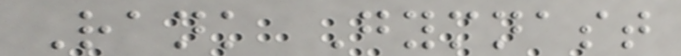Rank Gymnast
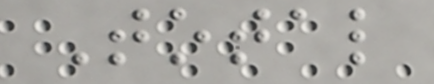Total
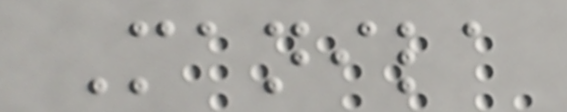Manila
